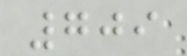709
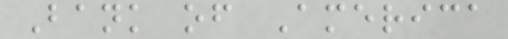Bank of America
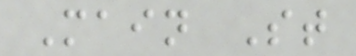Main St
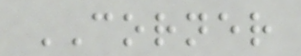CORNER
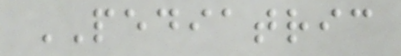PEDIATRIC
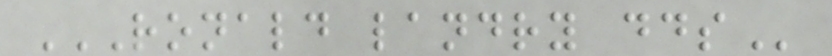RONALD LANDRY DDS
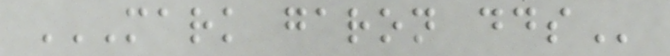MARK GARON DDS
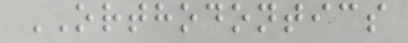ORTHODONTICS
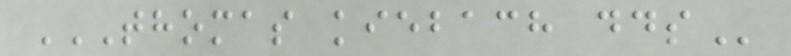THOMAS KIEBACH DDS
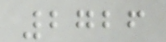2726
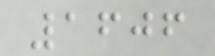1606
